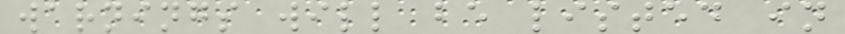warnings will be listed in
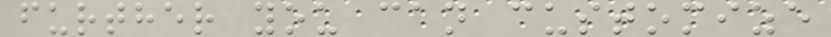further you can customize
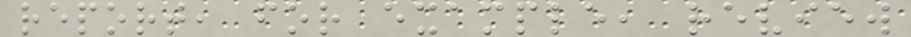report, for example, review
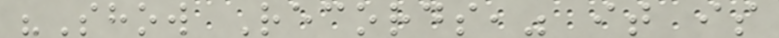"Show Records," it is
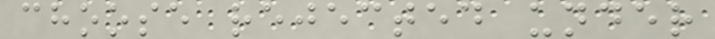choose rejected under
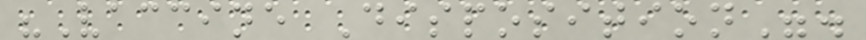"Vaccine Disposition".
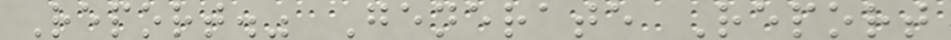Report." Generate Report
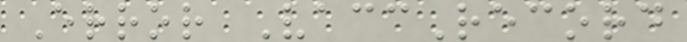Error VaccRecord
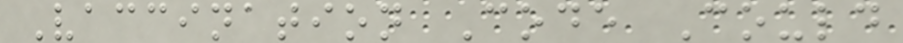Vaccination Code Could
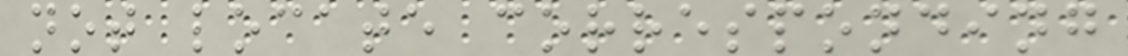not locate corresponding
